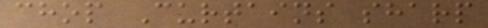chop Curtains sharp
